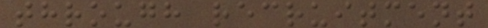through recruitment
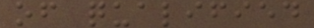of qualified
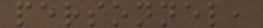personnel,
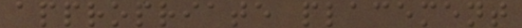appropriate placement
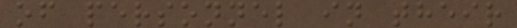of personnel in their
